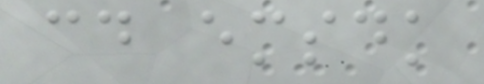cd emsdk
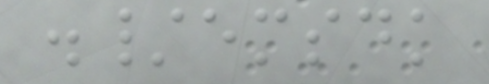./emsdk
